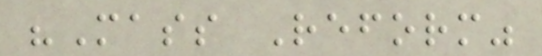"Mass Reform"
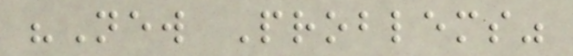"New Problems"
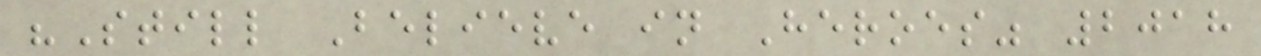"Still Believe in Heroes" 2018
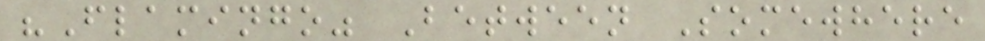"Flamingo" Between Somewhere
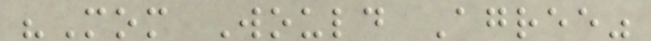"Mom Would Agree"
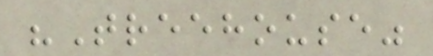"Treehouse"
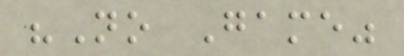"No Game"
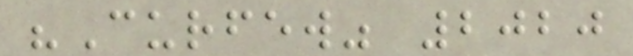"Curfew" 2020
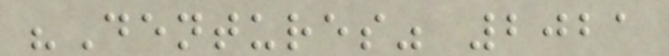"Dentures" 2021
